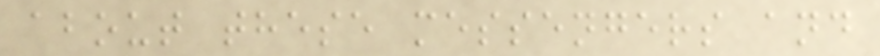about these messengers and
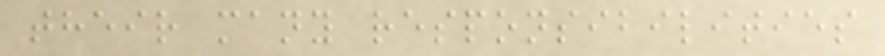their many responsibilities
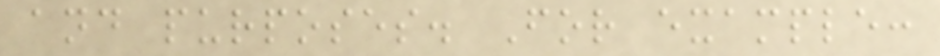and purposes. For example:
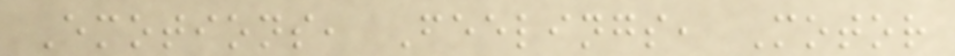Emotions, Feelings, Motor
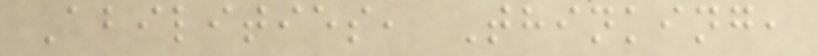Abilities, Thinking,
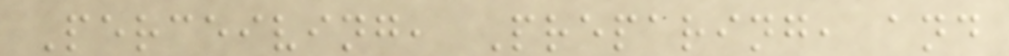Perceiving, Preparing, and
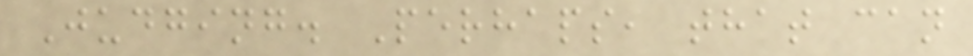Judging. Perhaps, that can
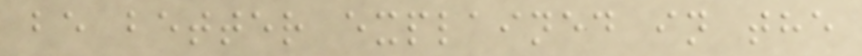be better explained in the
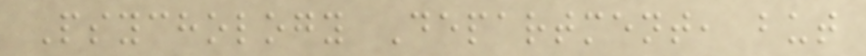Psychology Department, but
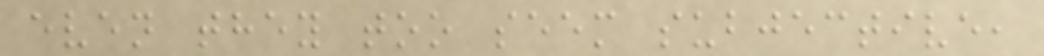even they too seem subjective,
